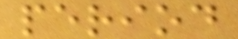period
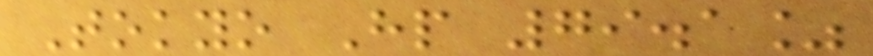Tokyo Hp 79.1%
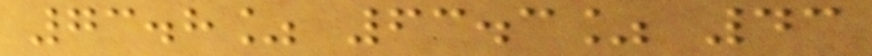73.8% 63.3% 43
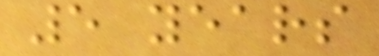5 years
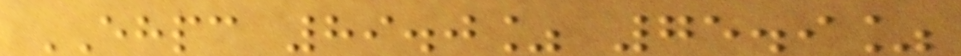EHPC 89.0% 75.9%
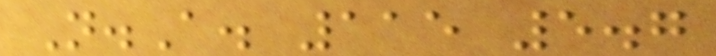N.A. 115 5.7
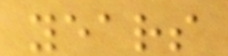years
